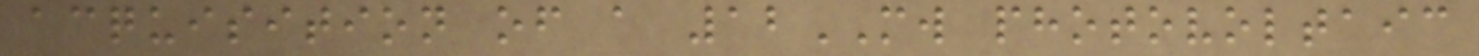acquisition of a 12MW photovoltaic
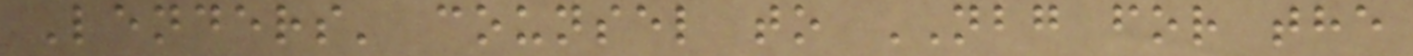Lenders' counsel to NBG for the
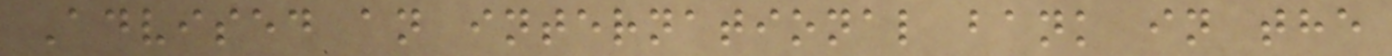Advised an international bank in the
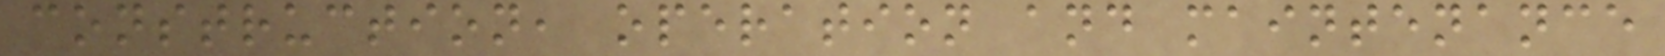construction, operation and maintenance
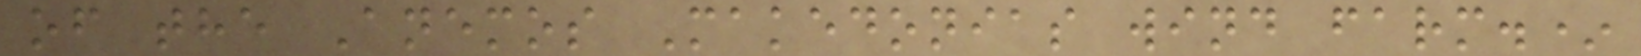of the Anemos Makedonias wind farm.*
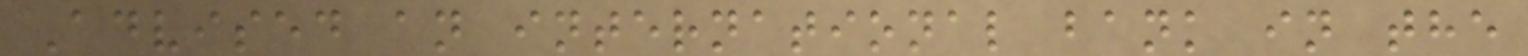Advised an international bank in the
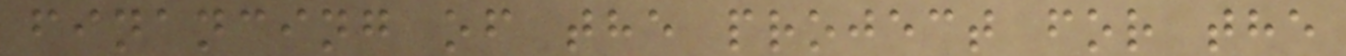financing of the project for the
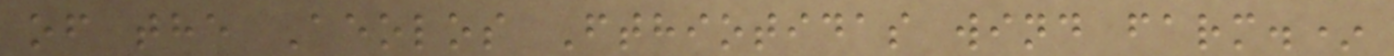of the Aeolos Fthiotidas wind farm.*
